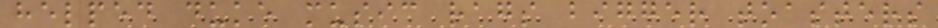helped duke music rags bigger toasters
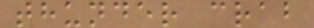thunder crab
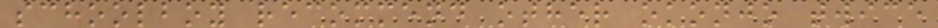schoolboy recommend other okonjo twice
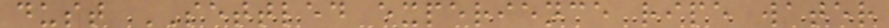dust SETTLED experience ripe water
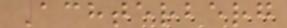Achterberg
